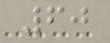60
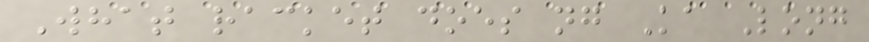What racket does ng Ka Long
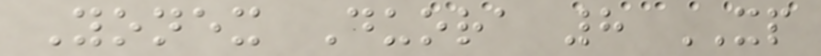Yonex Duora 8 XP
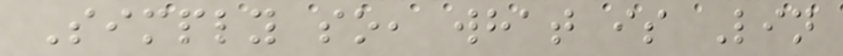Simply so, what is Lin
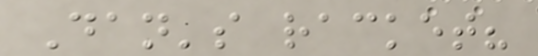Dan's racket?
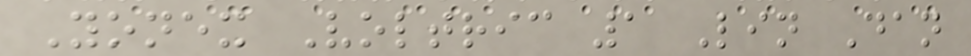Yonex Voltric 1 Lin Dan
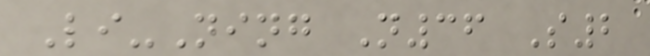Li-Ning N36 S2
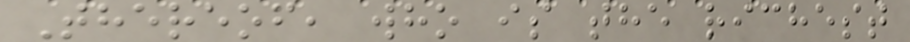Thereof, who is the richest
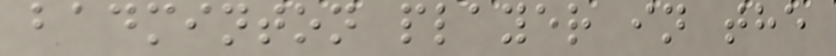badminton player in the
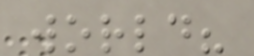world?
